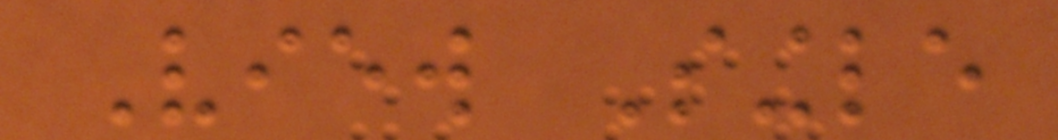View Single
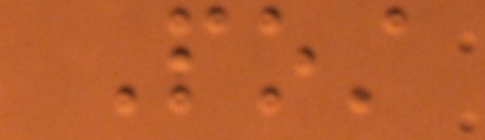Post
